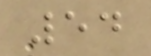54
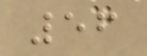56
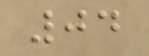04
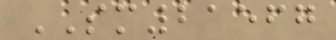SM21567
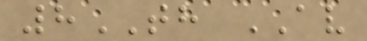8TH AV
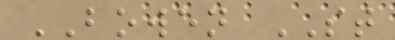BOWEN ST
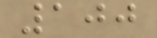100
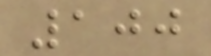100
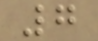7
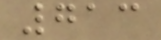713
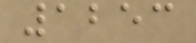1253
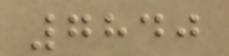7840
